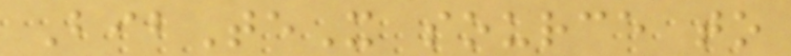BibTeX source to
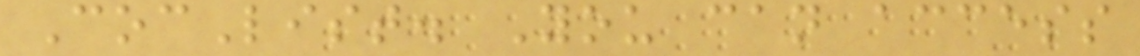CocList. You can access
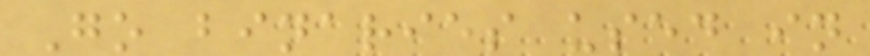Go binaries used in
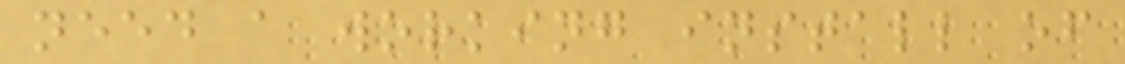need a working install of
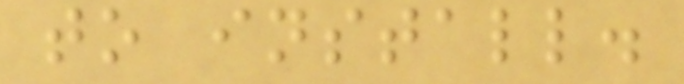to install.
